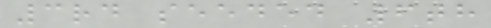3rd seeded 6th
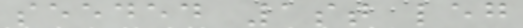seeded 1st leg
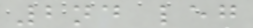2nd leg
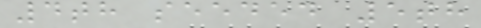4th seeded 5th
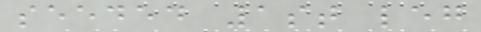seeded 1st leg
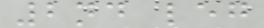2nd leg
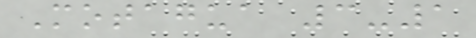Motagua 3-1
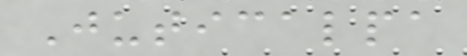Juticalpa
